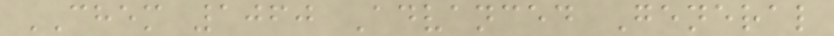CHEM 1060 Advanced General
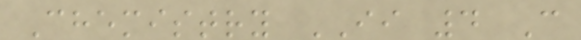Chemistry II 4 C
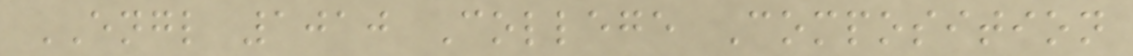ENGL 1010 College Composition
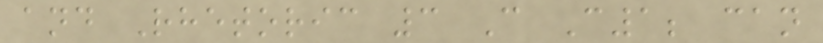and Rhetoric 3 C C1; can
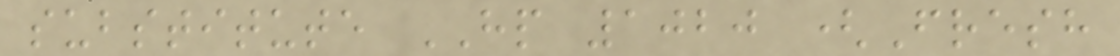substitute HP 1020 (Fresh
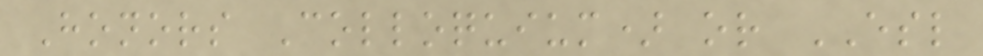Honors Colloquium) or ESL
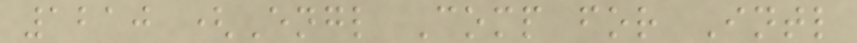1210 (Engl Comp for Intl
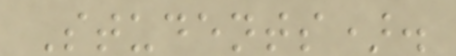Students).
